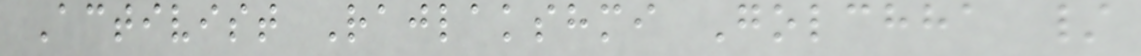Activist Rajlakshmi Golchha /
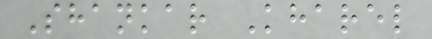Shankar Kharel
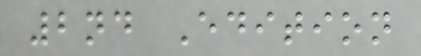2nd Edition
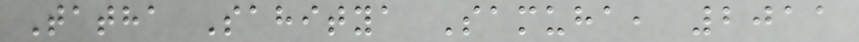Tatha Sahitya Samuha, 2011
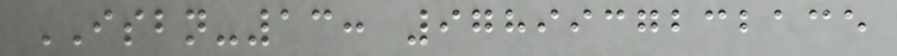ISBN-13: 9789937232135
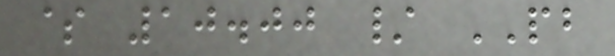$ 10.00 / PB
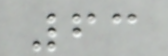63
